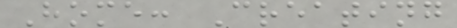Home: Creating
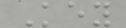Key
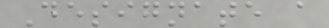Designate a
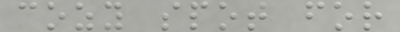cozy spot for
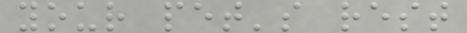your pet's rest
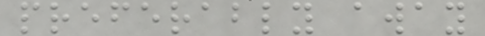preferably away
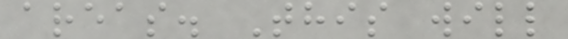areas. This will
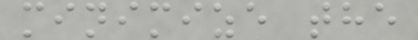minimize the
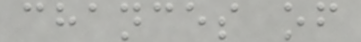chances of
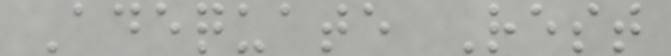Adequate Rest
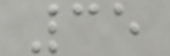35
